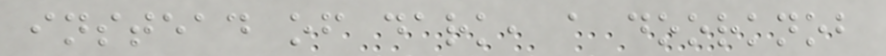instead of dark, a doorknob
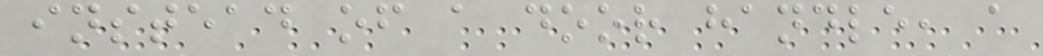instead of a door handle, a
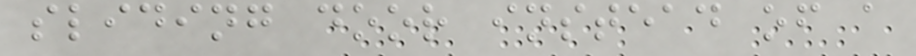sliding door instead of a
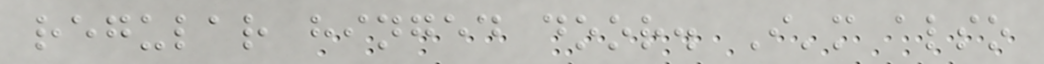regular hinged door. I'm also
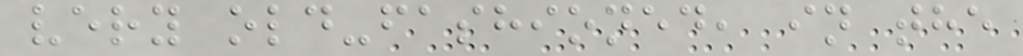very old-fashioned, in the
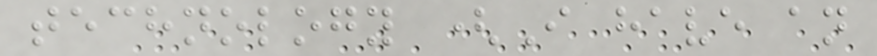technology (I have an
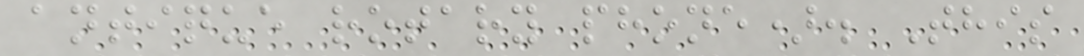antique rotary phone). This
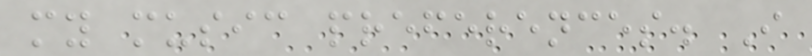my music preferences. I
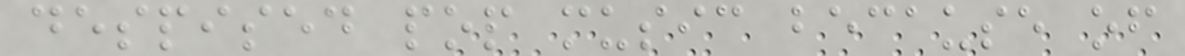despised pop music because of
